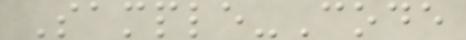Sample-Code
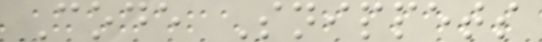Code Snippets
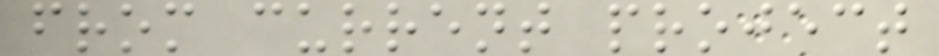from current project
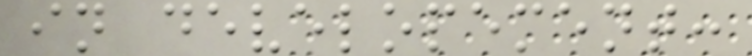in developement:
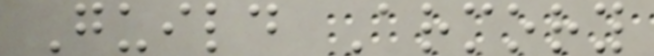Guild Armory
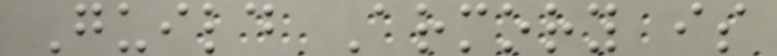Guild Armory is
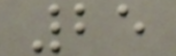25
